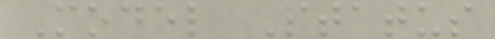Model Status
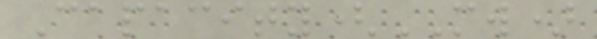Capacity(MW)
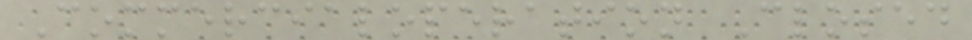Commercialoperation Closed
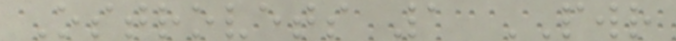Ostrovets 1 PWR
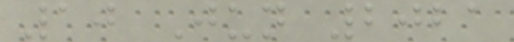10 Jun 2021
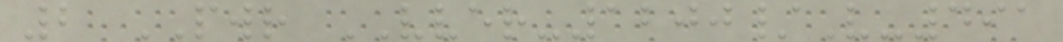2 PWR VVER-1200/V-491
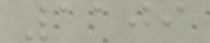1109
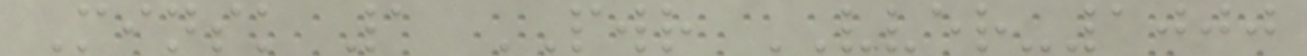Minsk 1 PWR VVER-1000
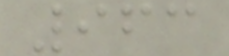963
